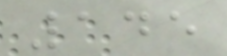145
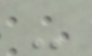-
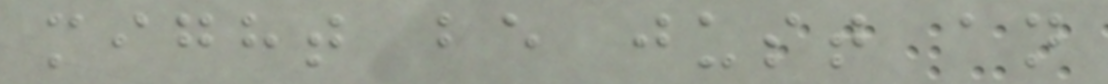might be just an
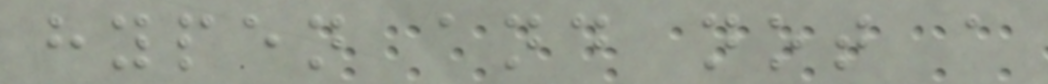hypen and not a
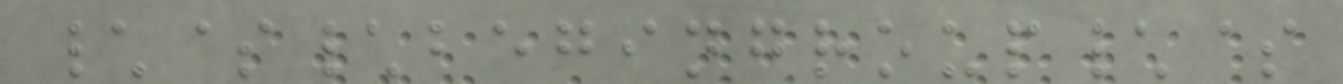\$\begingroup\$
